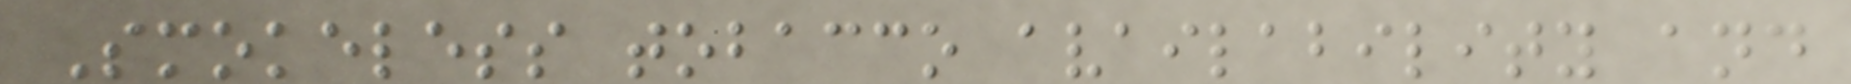Smokeless tobacco availability and
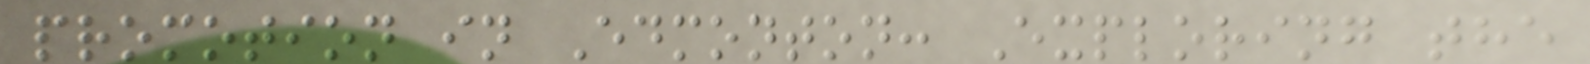promotion in Edmonton: Exploring the
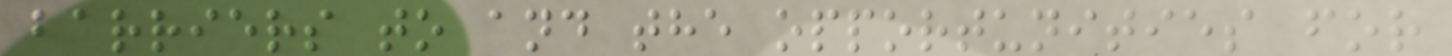barriers to and the opportunities for
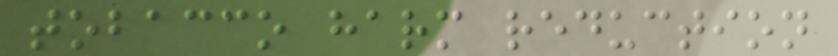tobacco harm reduction
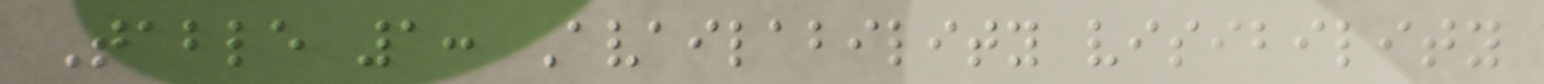Table 1: Availability visibility
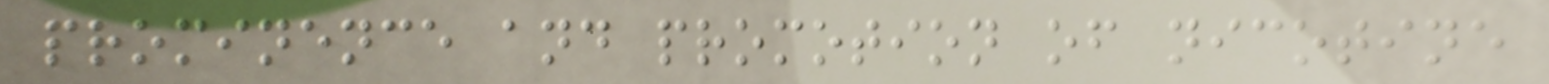prominence and promotion of nicotine
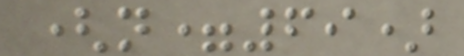(n=69)
